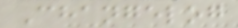Changelog
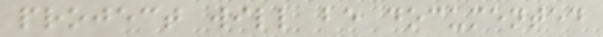project will be documented
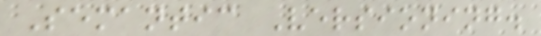Semantic Versioning.
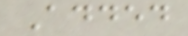Added
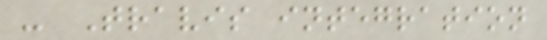- Travis integration
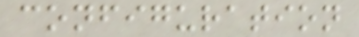configuration
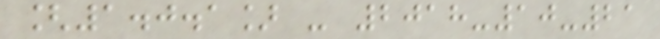[1.0.1] - 2018-10-21
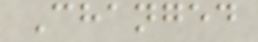Changed
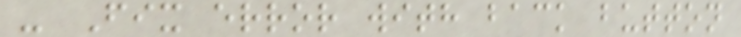- Fix error with back button
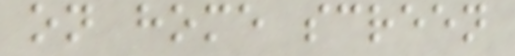on home screen
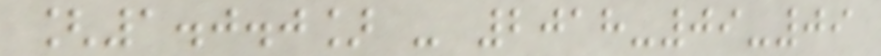[1.0.0] - 2018-09-09
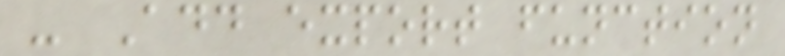- Add export function
